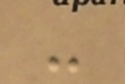-
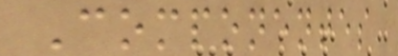Componentes
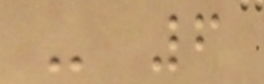- 6
